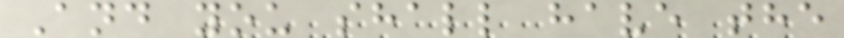And you shall have the
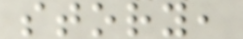story,
